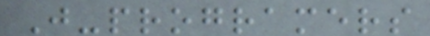J-programers
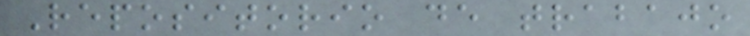Repositorio de trabajo
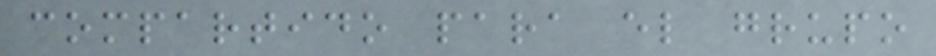compartido para el grupo
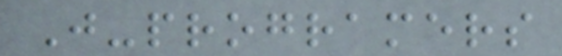J-programers
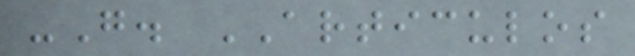-G. ARTICULOS
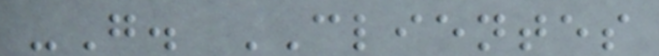-G. CLIENTES
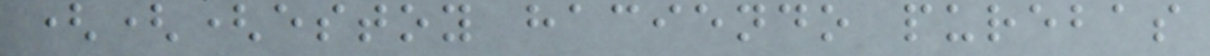(((estoy haciendo purebas
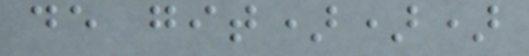de git)))
